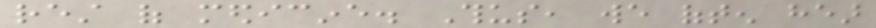rest of medicine. Thus, we often hear
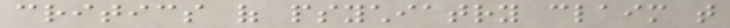critics of psychiatry claim that
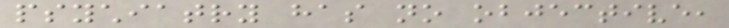psychiatry has no objective,
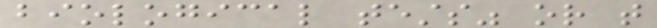biological tests" or that
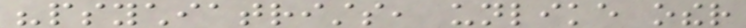"psychiatrists, unlike other
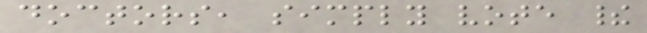doctors, simply vote their
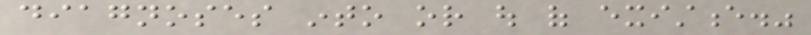diagnoses into or out of existence."
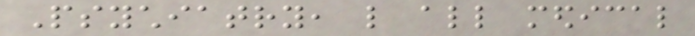Psychiatry, like all medical
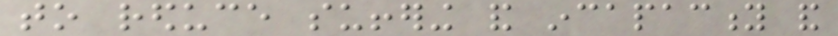to reduce suffering and incapacity and
